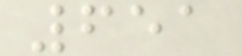651
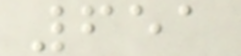651
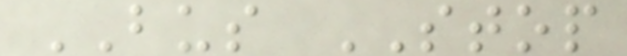BUS STOP
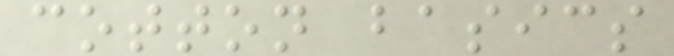cotton basics
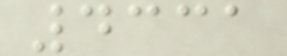4331
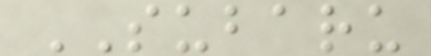SUBARU
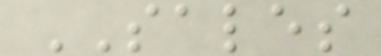SALES
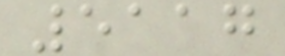5117
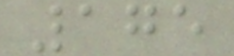175
